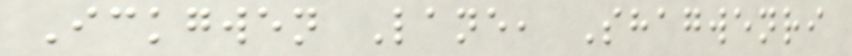Ickgwen Lane, Shagwenri
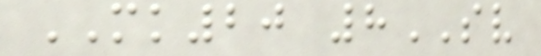MK20 8SV
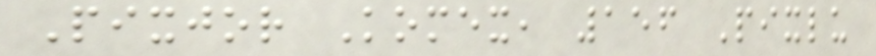Pixjor Komex, 156 Pixlu
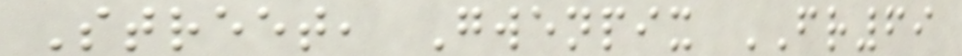Street, Gwenpix FR69
